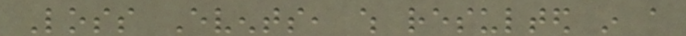Loss Events, which resulted in a
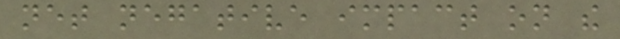net negative impact on the
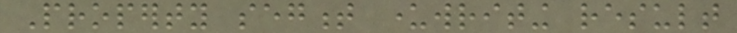Property segment underwriting result
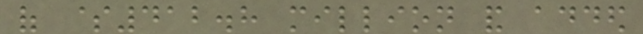of $412.8 million and added
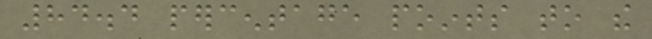84.4 percentage points to the
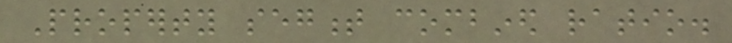Property segment combined ratio.
